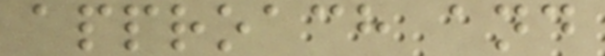approach and
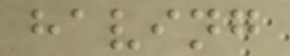having
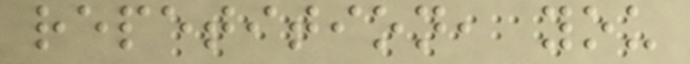repetition, you
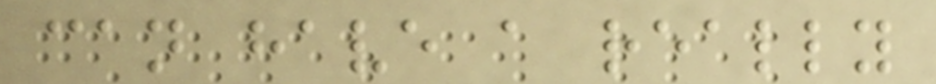can have a really
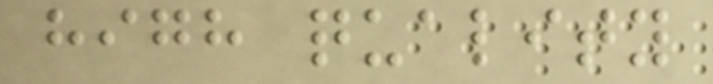high quality
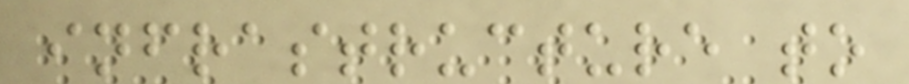infrastructure to
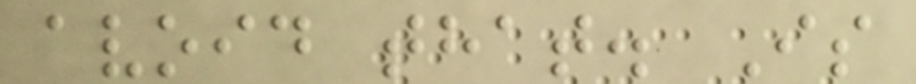avoid that. Is
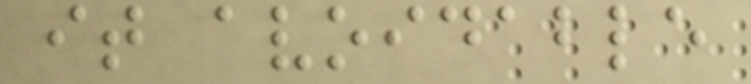it avoidable
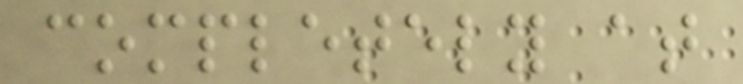completely at
